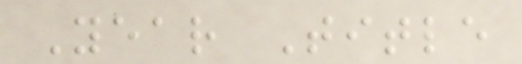Year Title
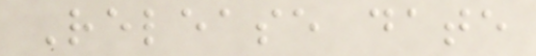Release date
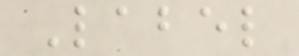Label
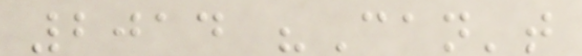2014 "Can't
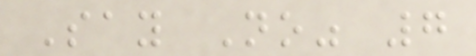Say No" 7
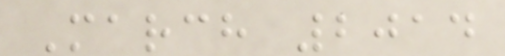March 2014
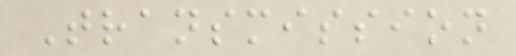Transmission
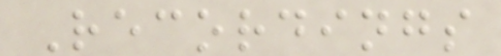Recordings
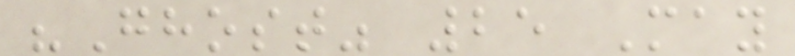"Ghost" 25 May
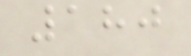180
